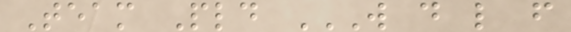Team Pld W D L F
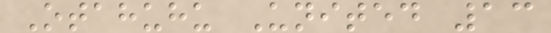Otahuhu United 13
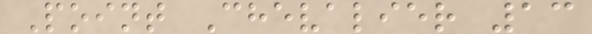Point Chevalier 13
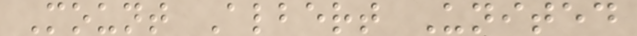Mount Albert United
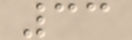33
